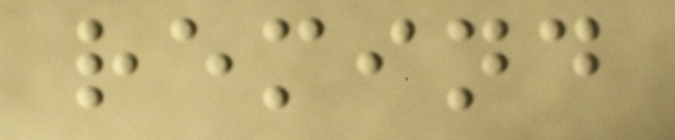remind
